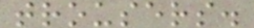trousers.
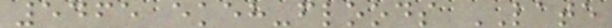5465 ekeh-floods LATE
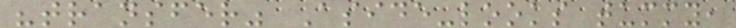"transfer" Aside-looks tummy,
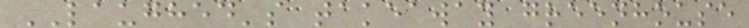LAUGHED's takeaway greenhouse
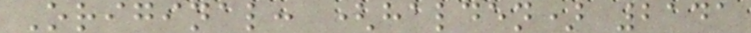Original: (halden) 2141
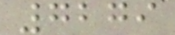7279
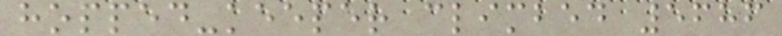hopped-keeper climbed 5686
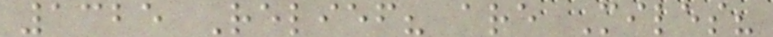1325 Relief? are Miles?
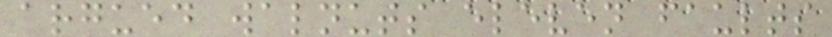argued walnuts eleven faults
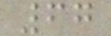67
